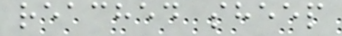reached sheep
